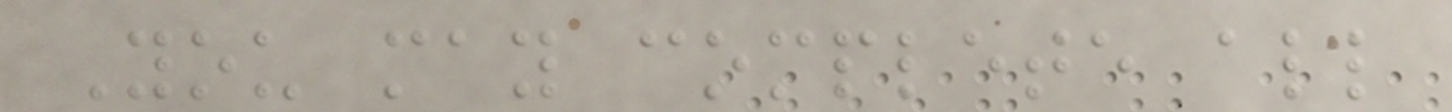You may complete all
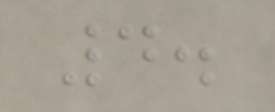4.
